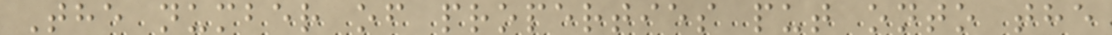The number of properties put onto the
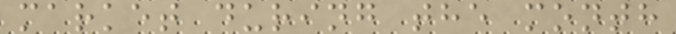market during the month
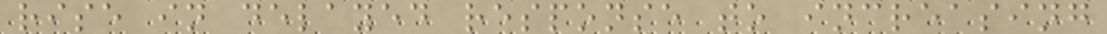rise in delayed response to increasing
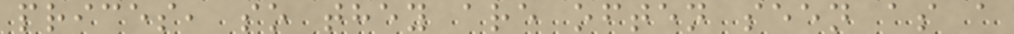prices, so they are often seen as a
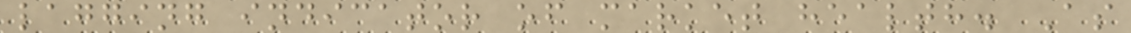lagging indicator of market health. As
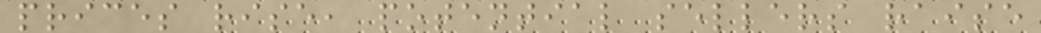prices rise, potential sellers raise
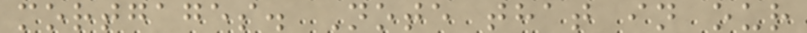mortgages. Note that in our
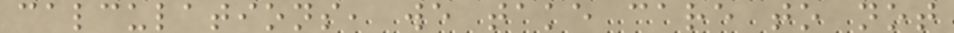calculations, we take care to not
